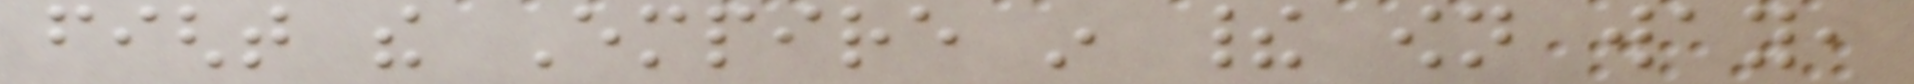fight the Empire in their own way,
